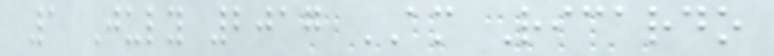1 July 2017 AM Ricardo
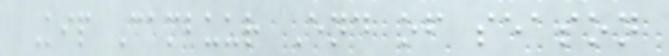Kip Cambuur End of season
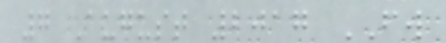7 August 2017 FW
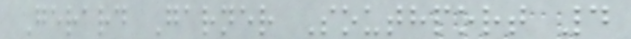Gerard Garner Southport 4
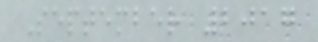September 2017
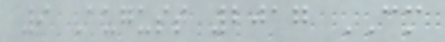9 August 2017 CM
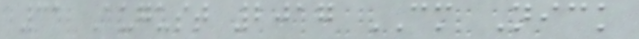31 August 2017 CM Nick
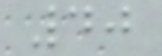40
